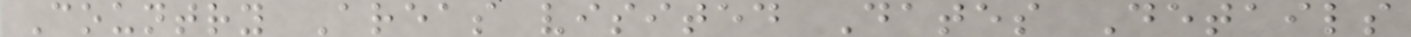Country Areas visited Dates Details
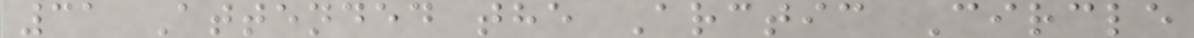31 Attended the Arctic Circle
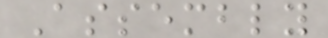Assembly
